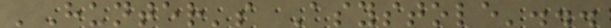'Hunter's Asystole'...
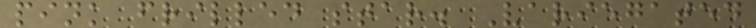pink frilled star. Variegated
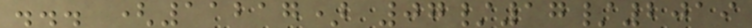... (11217) 07/17/2019
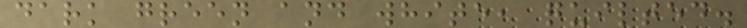dark green and white, quilted.
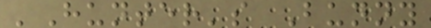'Hunter's Bunny
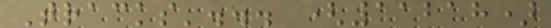Tracks'... (11218)
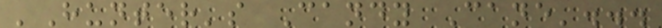'Hunter's Candy Cane'...
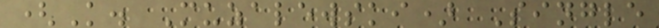(K. Muzalewski) Single
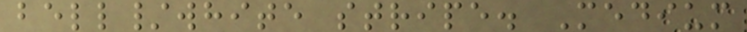bell/white stripe. Medium
